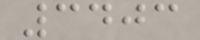3403
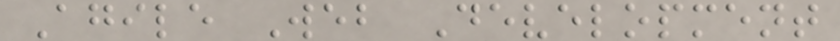Agile Web Development
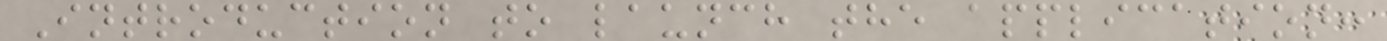Introduction to launch the application:
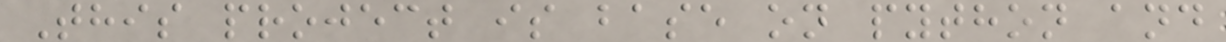This project is base on python and
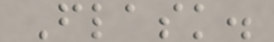Flask.
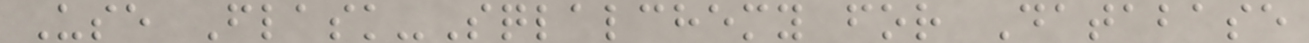Use Flask-Sqlalchemy for Database
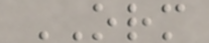ORM
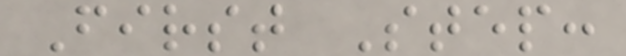First Step:
